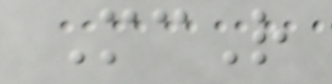McR
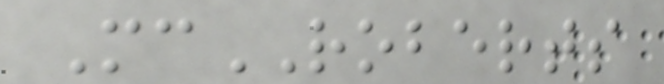McROBERTS
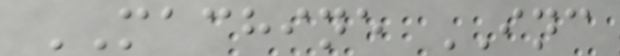MACHINE INC
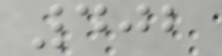402
